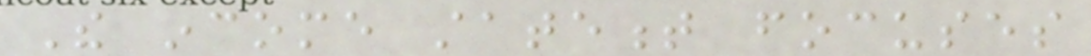The income statement focuses
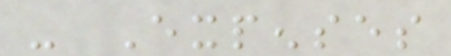- Expenses
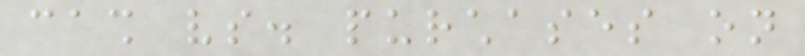cash vs. purchases on
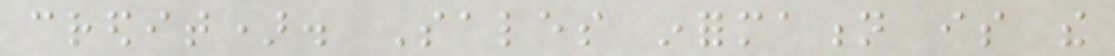credit). Sales information is the
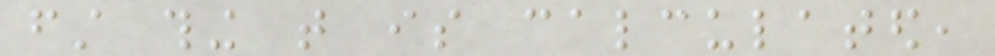first thing that is calculated,
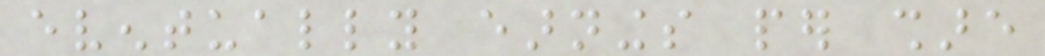eventually earnings per share
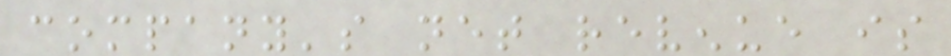company's net revenue is
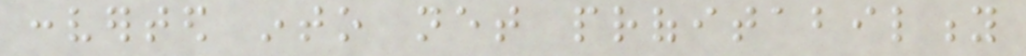converted into net profitability
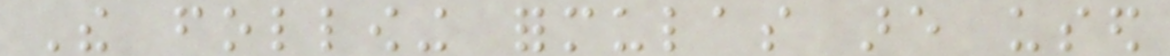The following formulas are used
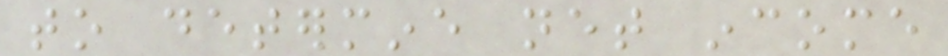to determine net income
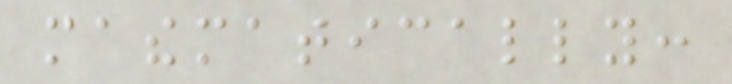mathematically:
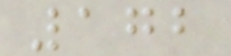172
